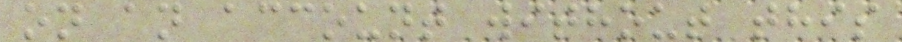on an account without this
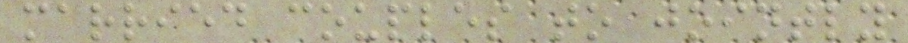married couples to jointly
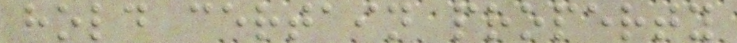hold certain property
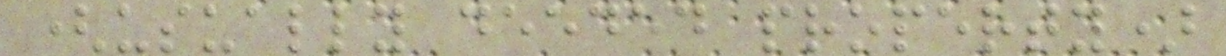(usually deeded property)
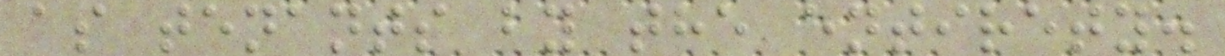as tenants by the entirety.
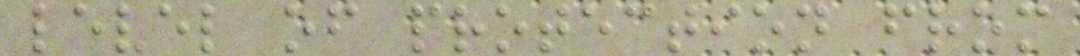level of protection from
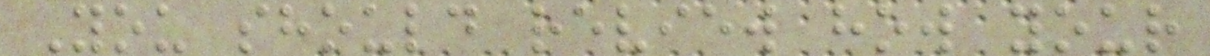You should review how your
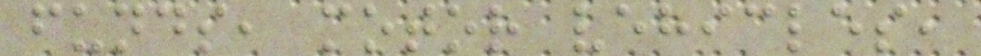funds, motor vehicles,
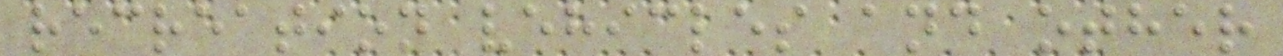recreation vehicles and other
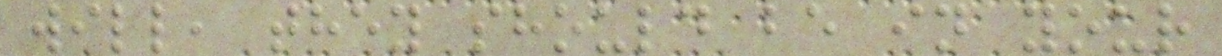will, they should be in your
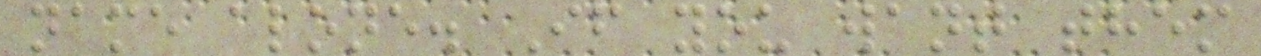name alone. If you want them
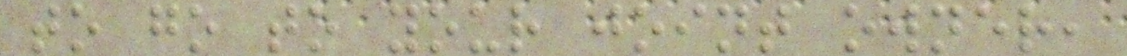to go to your joint owner,
